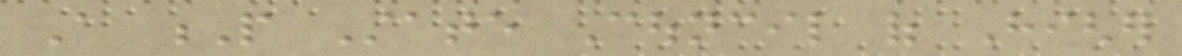A P State Council of Higher
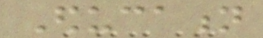Education
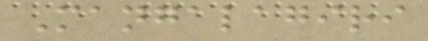Mangalagiri
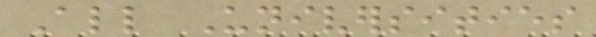All Universities
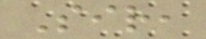Sir,
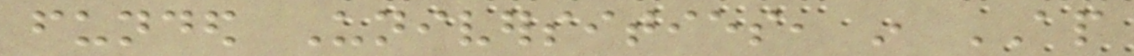funded Universities, in AP
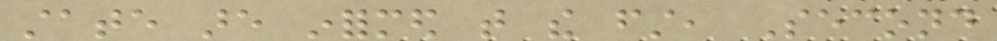state are informed that the first, Second
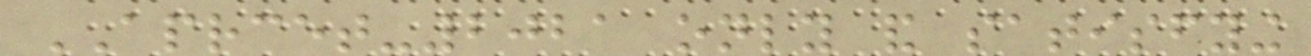APRCET-2021 only and satisfying
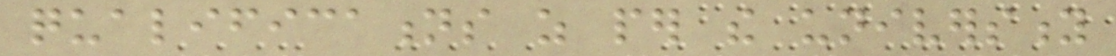qualifications as per the university
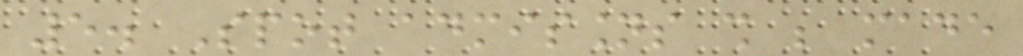5. Spot admissions shall be made
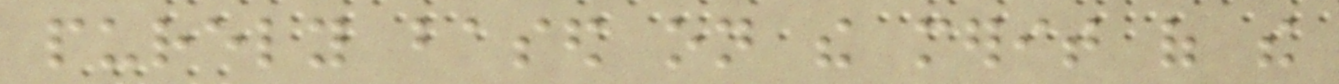purely based on the merit of the
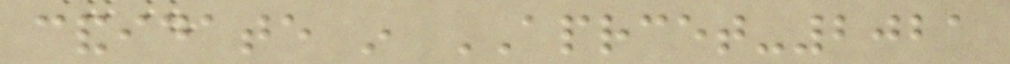candidate in APRCET-2021
